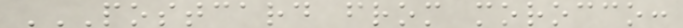POSTCARD FROM MOROCCO:
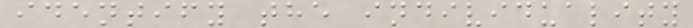identify the individuality
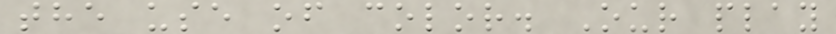the use of color. Our play
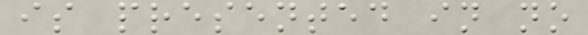is presented in no
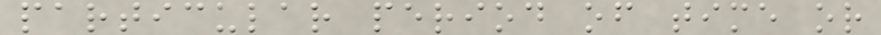particular period of time or
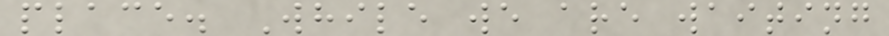place. While we are waiting
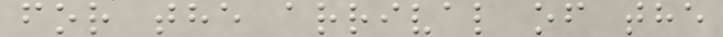for the arrival of the
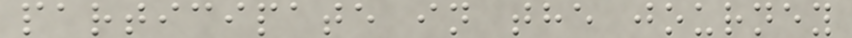participate in the journey
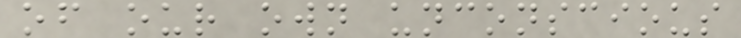of our own unconscious
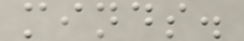minds.
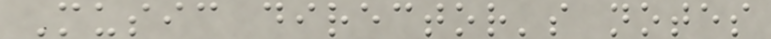Music director's notes
